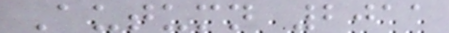Autumn 2011
